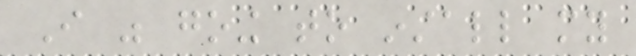I was going to install my
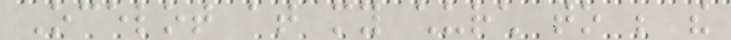Ocelot at my church to be the
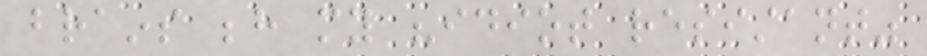brains behind my "idiot resistant"
